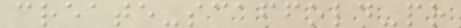create-scaffold-pr
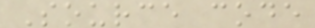Source code
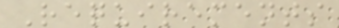Requirements
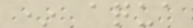* aqua
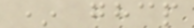* ghcp
